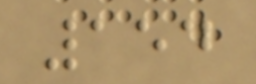154
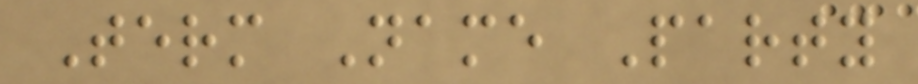Term Name Party
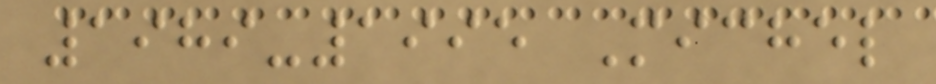1989-1995 Michel
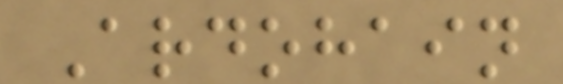Ardohain
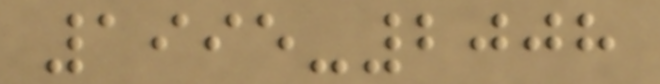1995-2008
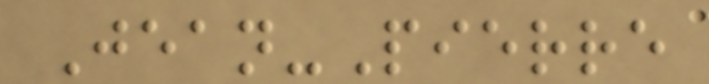Jean-Pierre
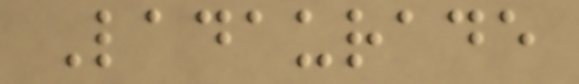Ladaurade
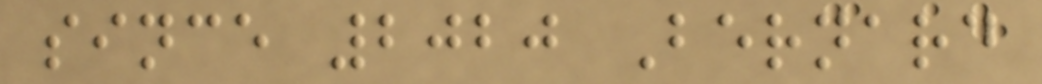since 2020 Bernard
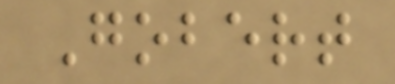Gobert
